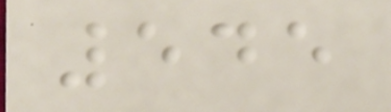545
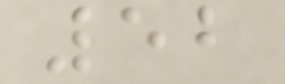52
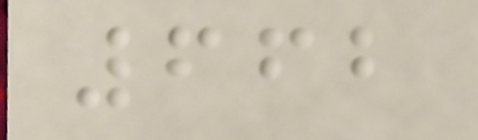662
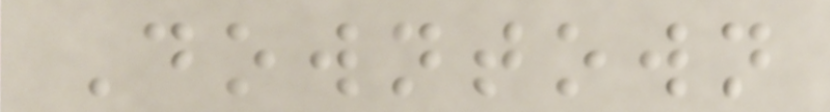Downtown
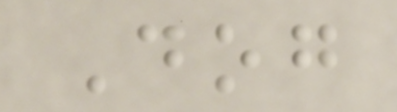Dog
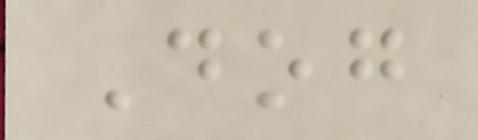Dog
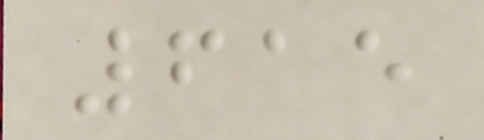615
